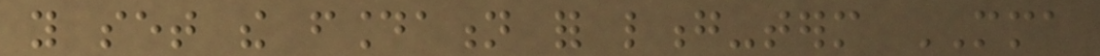you set the foundation for long-term MMA
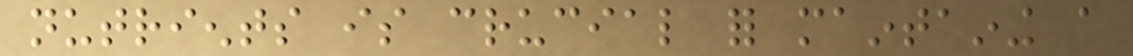nutrients is crucial for maintaining a
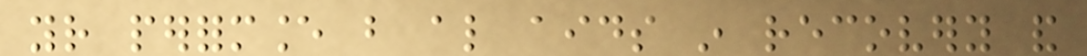your performance but also aids in recovery and
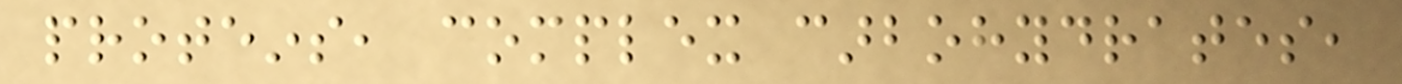proteins, complex carbohydrates,
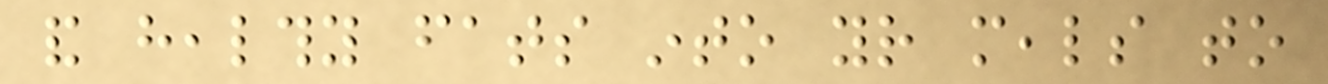and healthy fats into your meals to
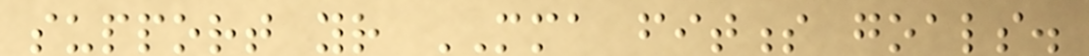support your MMA fitness goals.
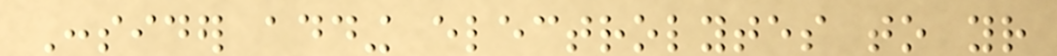Consider adding electrolytes to your
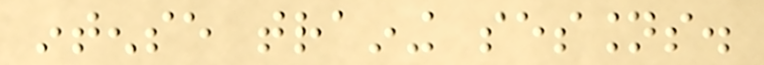intense training sessions.
